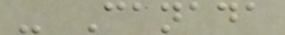- Canada
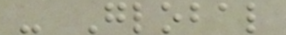- Global
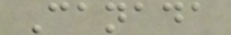Canada
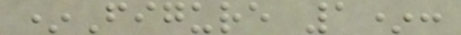*Figure 1*:
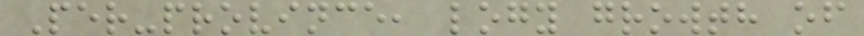Per-province, logy growth of
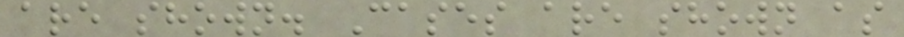are shown. Cases are shown as
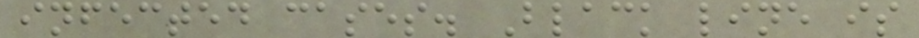infected cases. Black line is
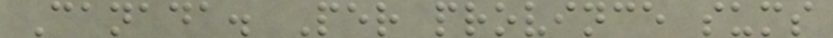Canada. Per province sums
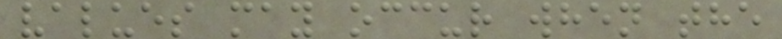values may occur when the
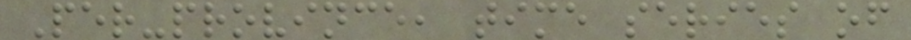Per-province, time series of
